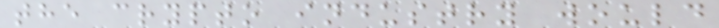the crypto industry would
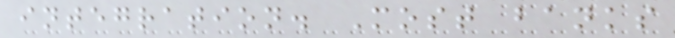integration. Most banks
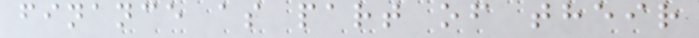finance as part of their
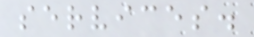services.
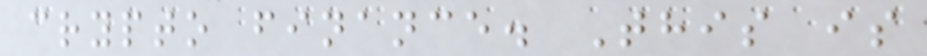crypto finance. This is
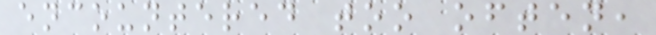encountered too often,
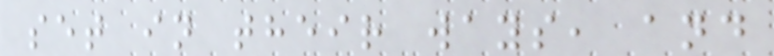set in their ways, and
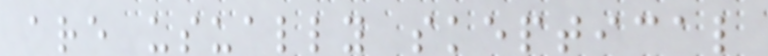are usually skeptical
